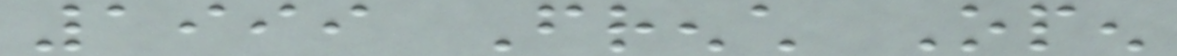1999 French Open
